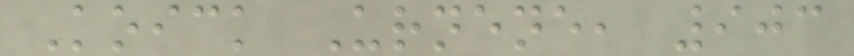Koick Urnene, 903
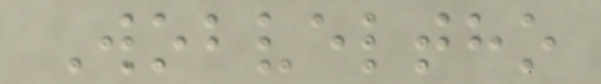Wobveltho
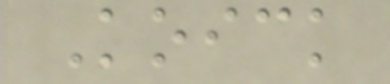Koick
